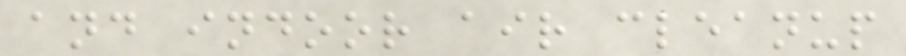and indoor air cleanup
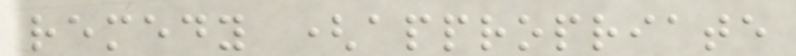remedy (appropriate
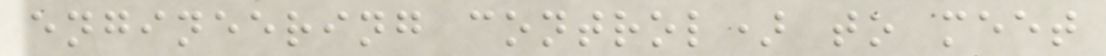engineering control) to meet
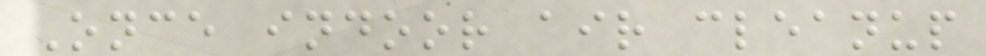Once indoor air cleanup
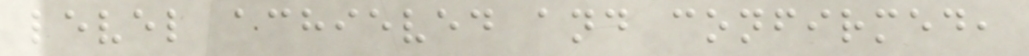level achieved and confirmed,
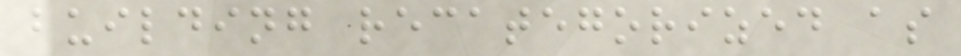building recategorized as
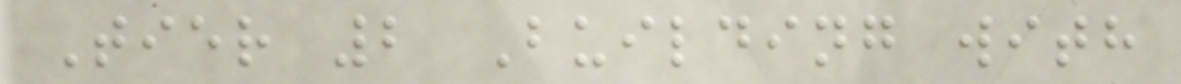Tier 2 Building with
